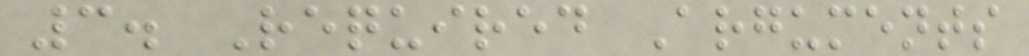3. Required Arguments
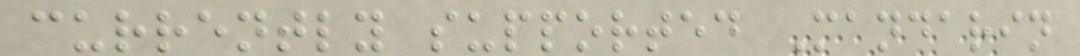currently supported Mandarin
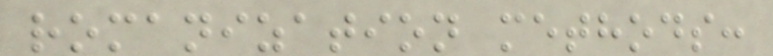romanization methods:
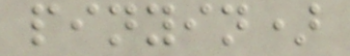pinyin)
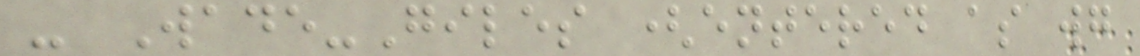- Wade-Giles (entered as wg
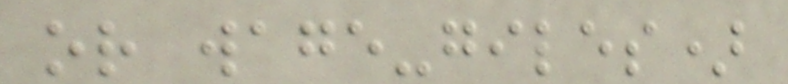or wage-giles)
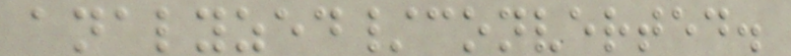analyzed/converted.
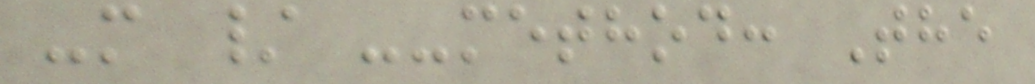-m / --method: The
